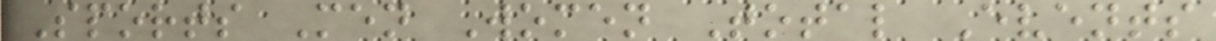Sports Men Women Total Events
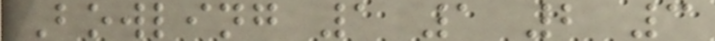Bowling 1 1 2 3
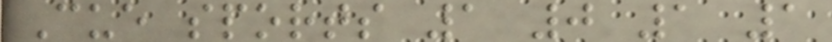Cue sports 1 0 1 1
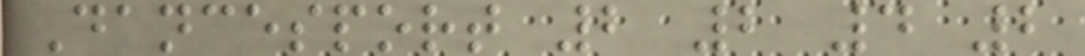Dancesport 2 2 4 2
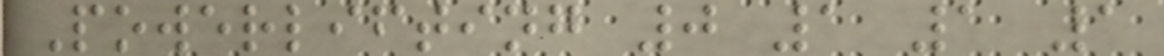Powerlifting 0 1 1 1
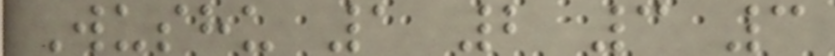Wushu 1 2 3 3
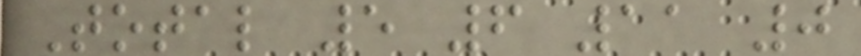Total 5 6 11 0
